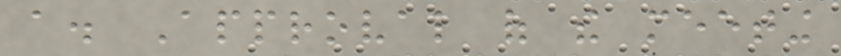a. Approval of the meeting
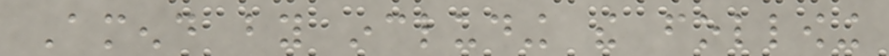Amend by including the following
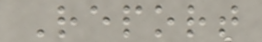Report
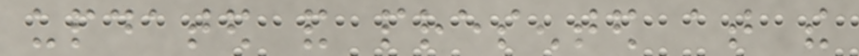updated and presented at the
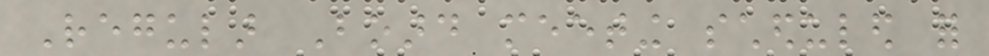Regular Board meeting scheduled for
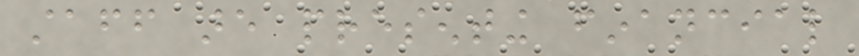staff are presenting financial
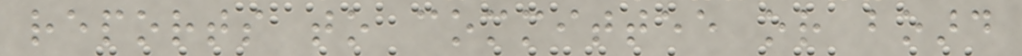reports to committee or board
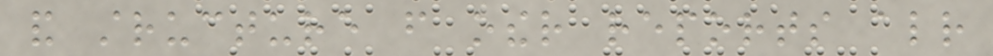and structure from other reports already
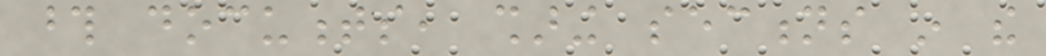those documents, sharing sections in the
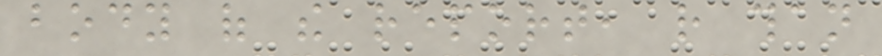body of the report, rather than
